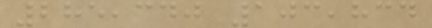285,340 103,834
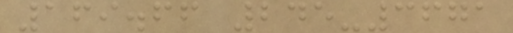169.66 245-3671
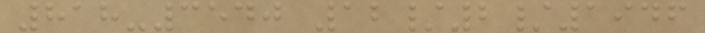818-3540 12/2/1946
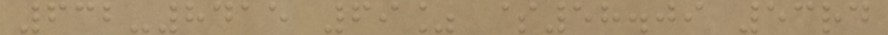632-8415 69% $58.09 53rd
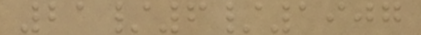21/6/1907
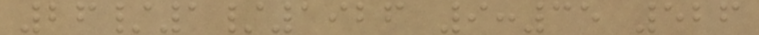26/1/1926 9:35 526
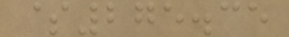$275.35
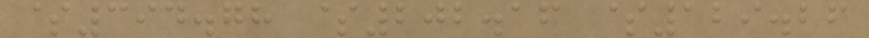$394.78 $202.16 $129.26
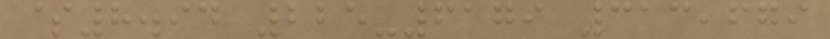$8.94 225-6179 313,679
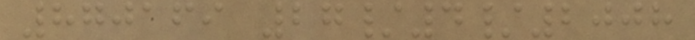870169 27/4/2008
